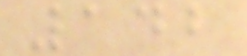142
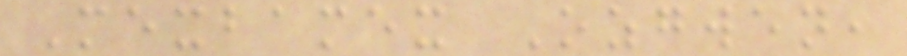Mexbamex Ozgwen,
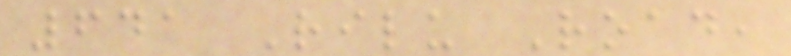641 Rilu Road,
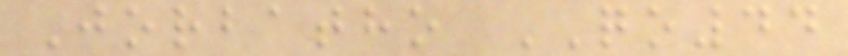Jorbatho QO44
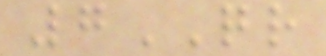7QR
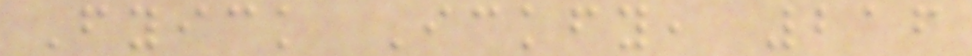Fyick Ickfy, 216
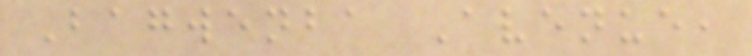Bagwenba Avenue,
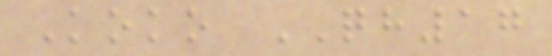Koko QH17
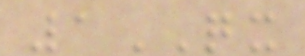1QX
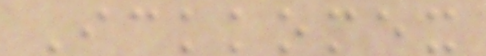Ickkomex
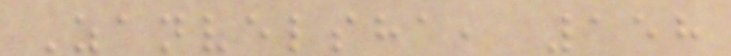Zanvelsha, 158
